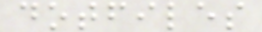dotfiles
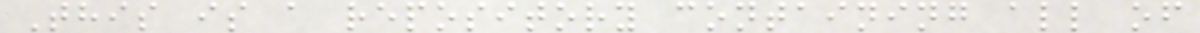This is a repository containing all of
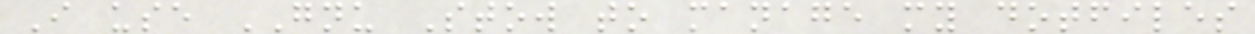I use GNU Stow to manage my dotfiles
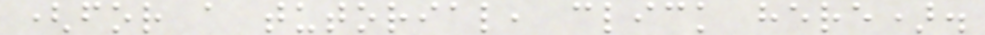(for a tutorial, click here).
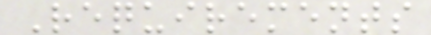Requirements
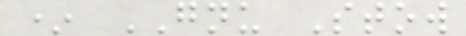* GNU Stow
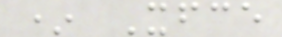* Xfce
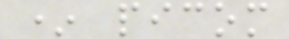* picom
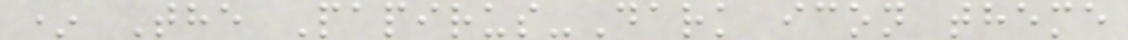* The Papirus-Dark icon theme
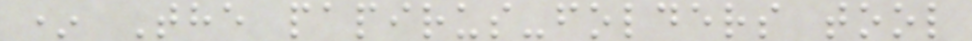* The papirus-folders tool
